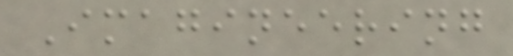Imagineering
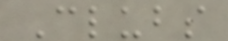Clubs
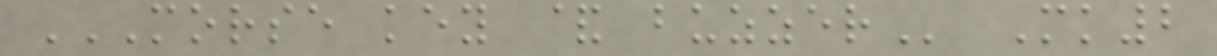MORSE KEY & BUZZER Mk2
